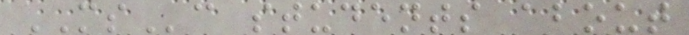MSc students about
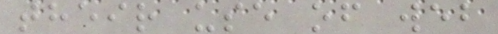their use of web
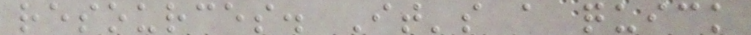resources. It's a quick
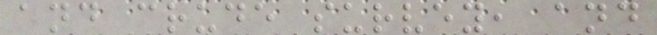and crude survey, and
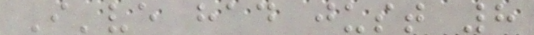I've had just 8
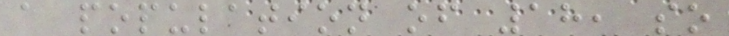a population of 18, so
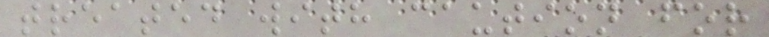treated with caution for
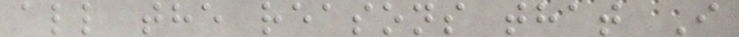all the reasons that I
